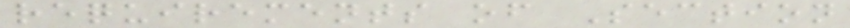requirements of Section
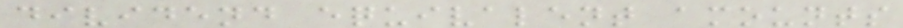dividend equivalent amounts
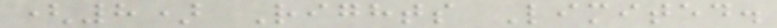(8) Rights Limited.
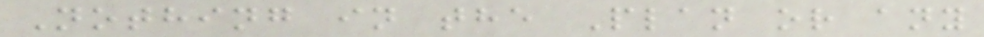Nothing in the Plan or any
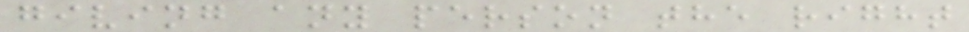giving any person the right
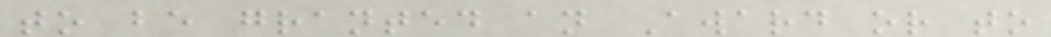to be granted an Award or to
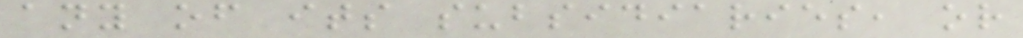any of its subsidiaries, or
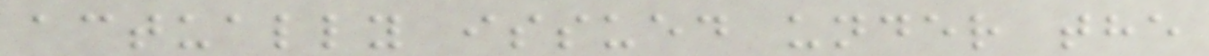actually issued under the
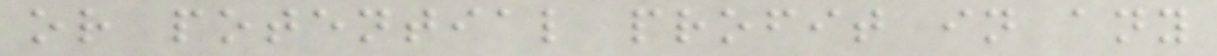or potential profit in any
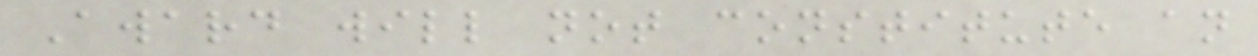Award will not constitute an
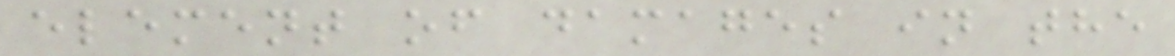element of damages in the
